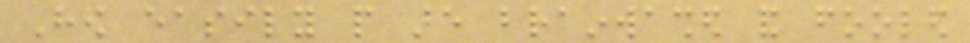How easily people are brainwashed and fooled
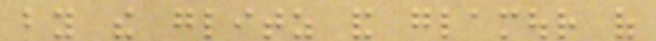by the glitz and glamour of
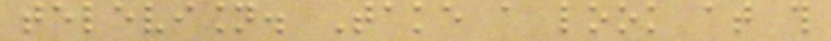television. Take a look at this
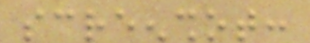screenshot:
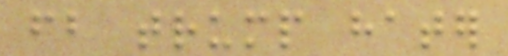fb trump hater
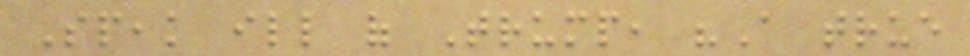Speak ill of Trump, "A true
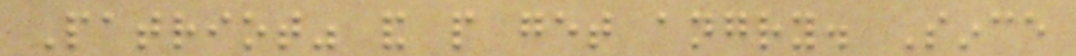Patriot" and people get angry. Since
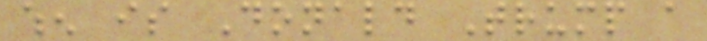when is Donald Trump a
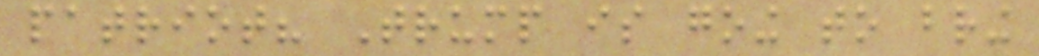patriot? Trump is going to bring
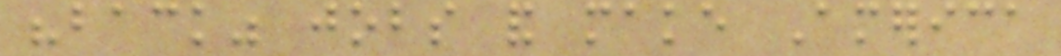"back" jobs and make America
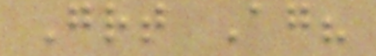Great Again?
